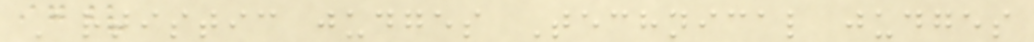Artistic judges Technical judges
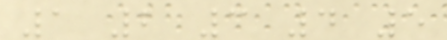1 2 3 4 5
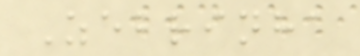Zebrinha
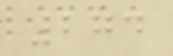274
